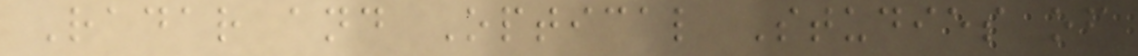Radar and Optical Studies of
